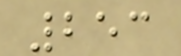253
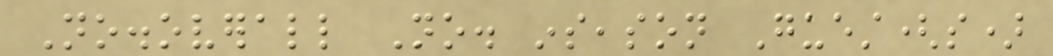No.overall No. inseason Guest(s)
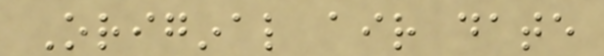Original air date
